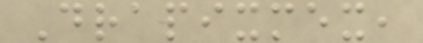Drapixmex,
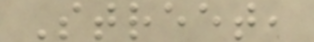Street,
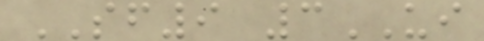SF9 3UI
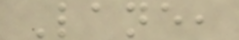Lane,
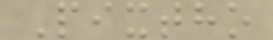Pixtho
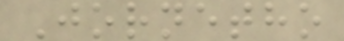Jornetho
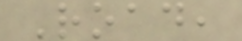Road,
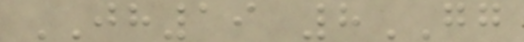JH19 8GG
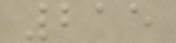215
